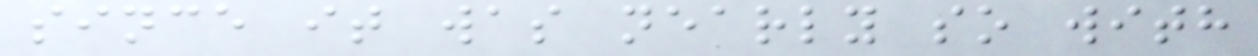since it was nearly so with
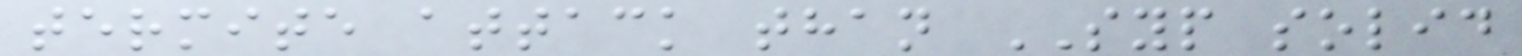termite attack than SYP solid
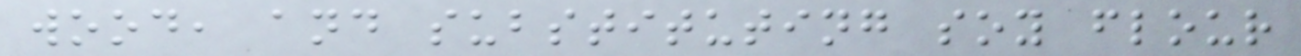wood, and substituting soy flour
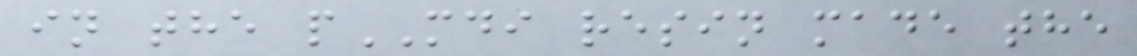in the pMDI resin made the
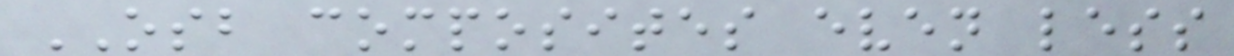OSB composites even less
